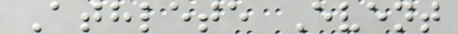Athlete Event
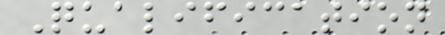Qualification
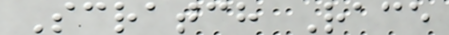Scratch Race
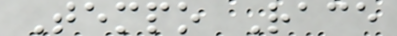Tempo Race
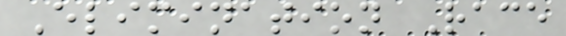Elimination Race
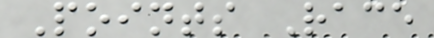Points Race
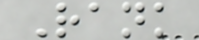Rank
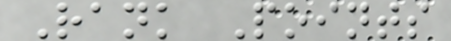Rank Points
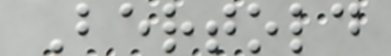Bertold
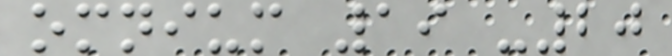omnium 19 -20
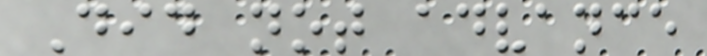Did not advance
